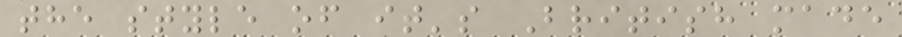the style of it's British made
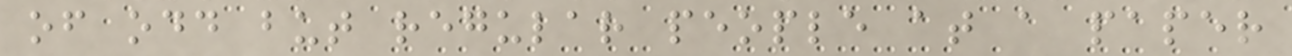of odd but regular people at a paper
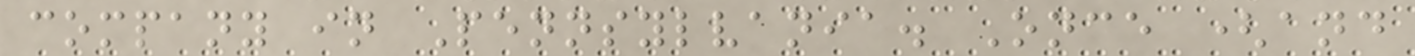company in Pennsylvania. Once (and
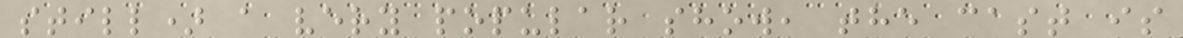still) a very popular show, the cast is
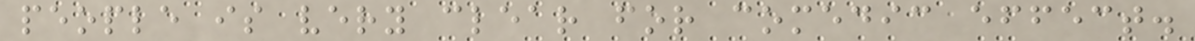people is very clear for comedic effect.
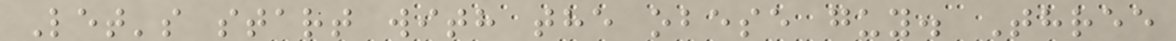Let's start with the obese guy. Three
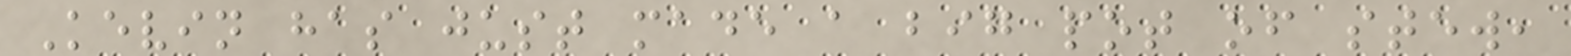Kevin has just made a big pot of stew,
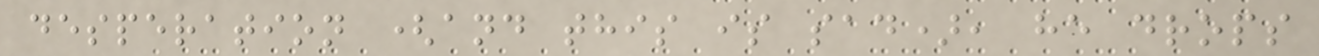desperation (and this is sad), he drops
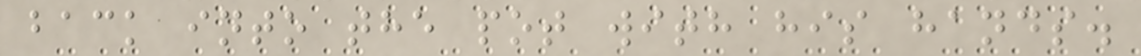back into the pot with his hands.
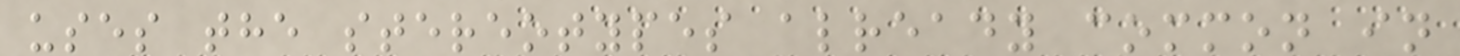uses the stereotypes already common in
